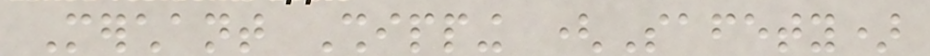Merchant Shipping (Safety)
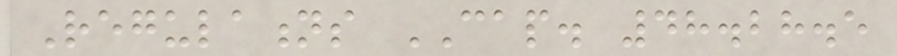Regulations CAP. 48.28.5
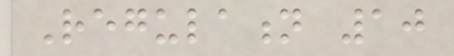Regulation 10
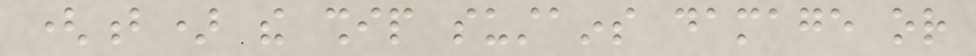(b) the ship sustains damage or
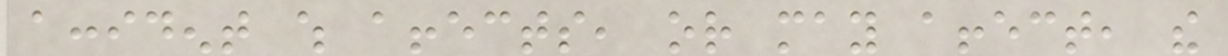accident which affects, or may affect, the
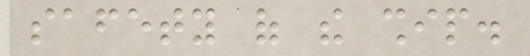safety of the ship.
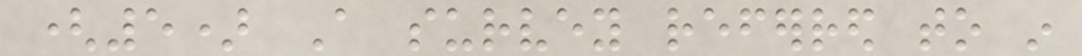(5) A survey referred to in
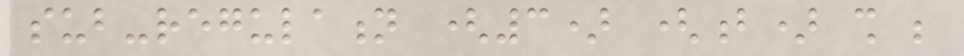sub-regulation (3) (b) shall be
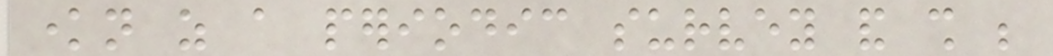known as a periodic survey and shall be
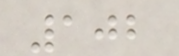102
